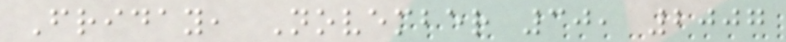Friday, November 30, 2007
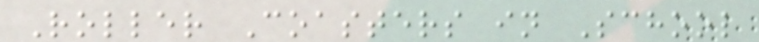Roller Coasters in School
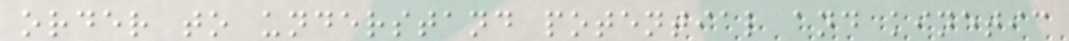order to understand potential and kinetic
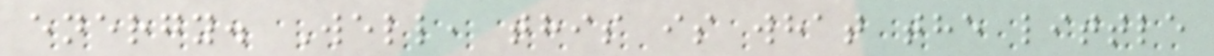energy. Well, this is what the little
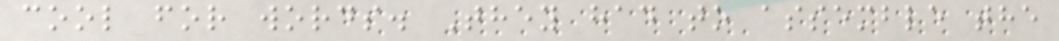cool for words. They had to assemble the
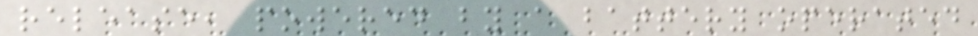release, powered by a battery operated
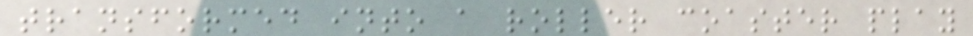transformed into a roller coaster play
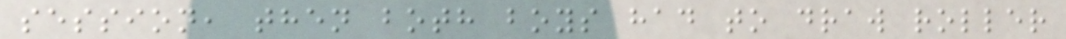session, then both boys had to draw roller
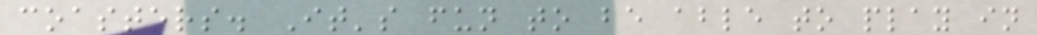coasters. It's fun to be able to play in
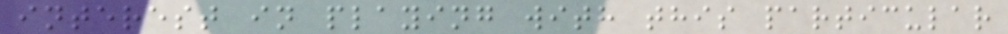interest in playing with this particular
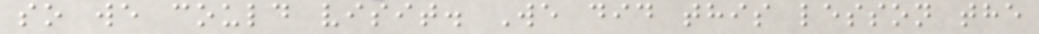so we could visit. We did this lesson the
